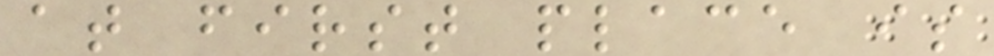at first place is
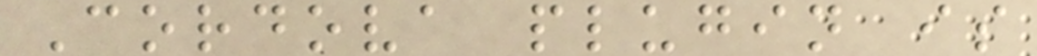Cordova plugin is
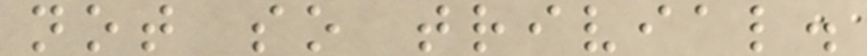not so trivial.
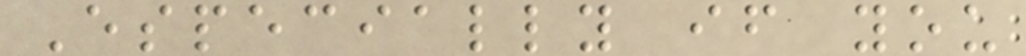Especially if you
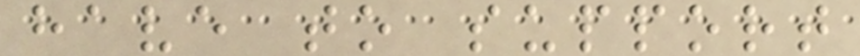have to support
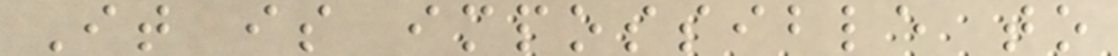It is impossible to
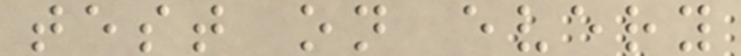test on every
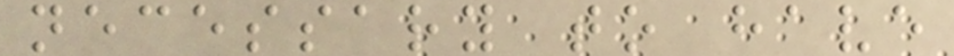necessary to have
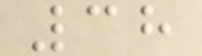38
